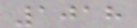1018
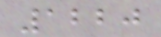1220
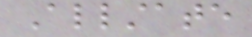Allstate
